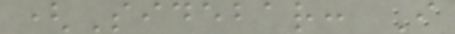(Sidebar: I
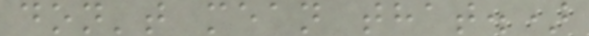don't mean that.)
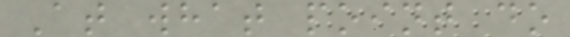At what point do
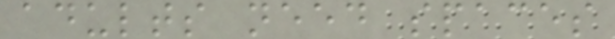adults need spaces
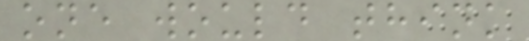one would think
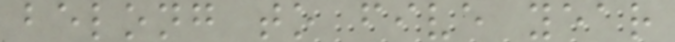belong to five year
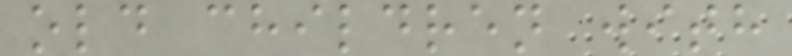old children with
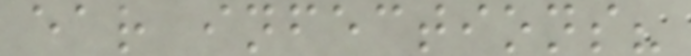ear infections?
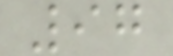97
